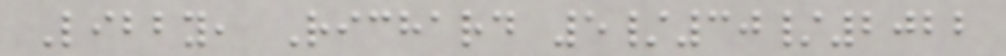Libby, Richard 5/30/2022
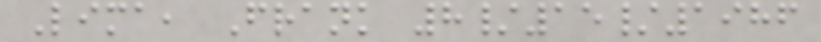Lima, Frank 8/15/1986
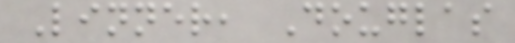Linner, Douglas
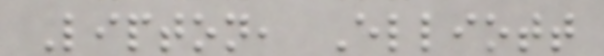Lipton, Elliott
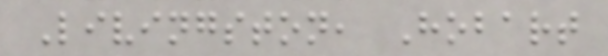Livingston, Hobart
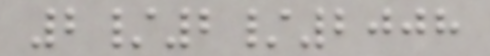2/2/2008
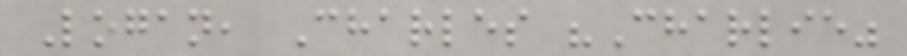Logan, Charles "Charlie"
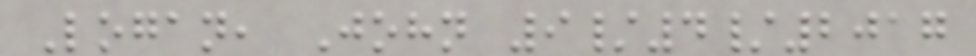Logan, John 9/4/2017
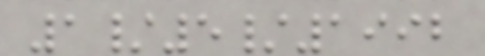1/5/1992
